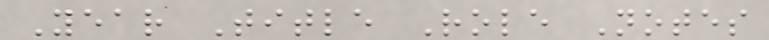Year Title Role Notes
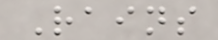Rains
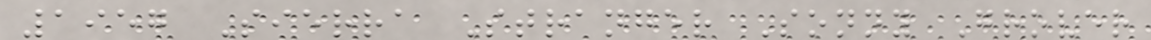1957 Sierra Stranger Sonny Grover
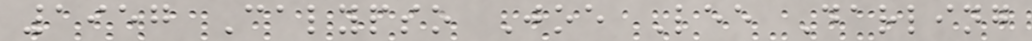1957 Calypso Joe Lee Darling
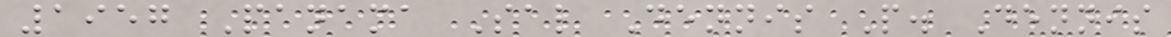1957 Panama Sal Dennis P. Dennis
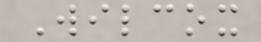Wilcox
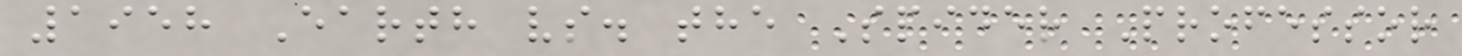1958 Earth vs. the Spider Professor
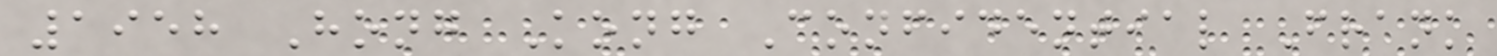1958 Hong Kong Confidential Frank
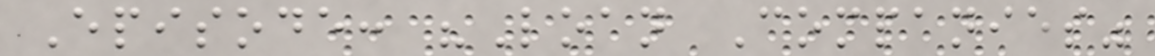Episode: "Loan Companies"
